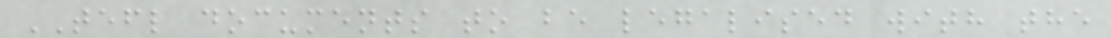TEFL documents to be legalised with the
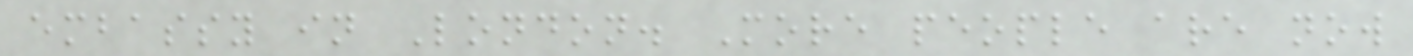embassy in London. More people are now
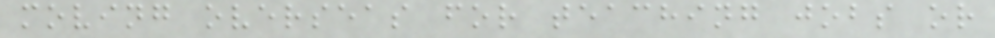moving overseas for teaching jobs or
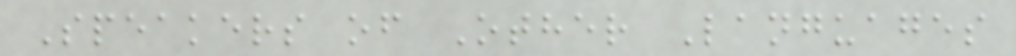Speakers of Other Languages
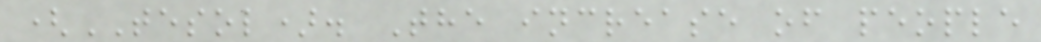(TESOL). The increase of people
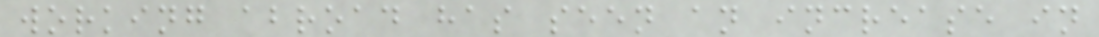working abroad has seen an increase in
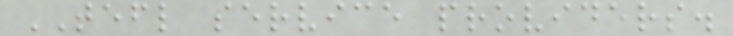TEFL service providers.
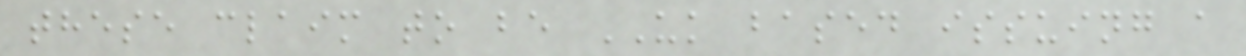these claim to be UK based issuing a
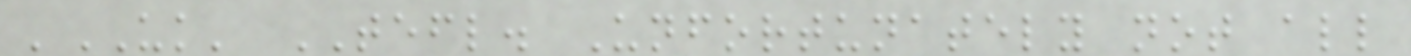'UK' TEFL. Unfortunately not all
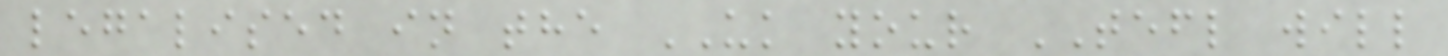legalised in the UK your TEFL will
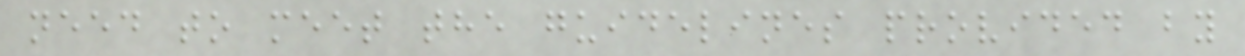need to meet the guidelines provided by
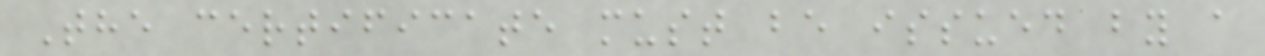The certificate must be issued by a
